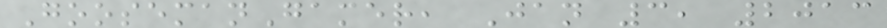GoosemanGamer, Jan 3, 2013
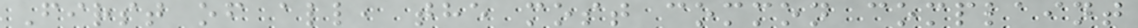First of all, the most common complaint
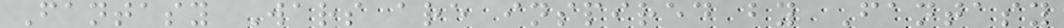Fantasy Wars are inspired by Fantasy
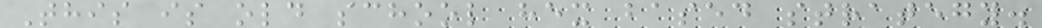This is old school hex based strategy.
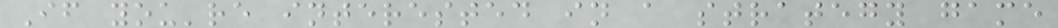If you're interested in a strategy game
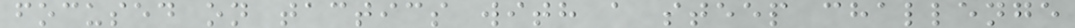focused on tactics with a steep challenge
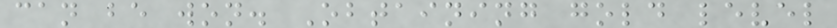can be won. Obtaining gold level
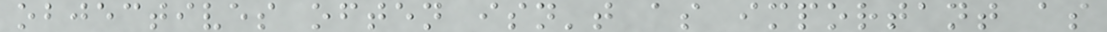objectives often isn't as important as
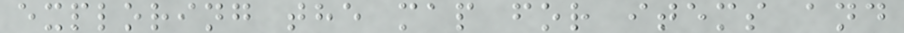exploring the map for items and
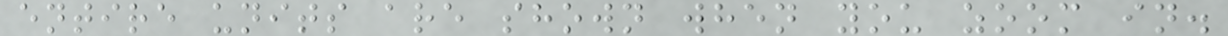entire units are shown when you zoom in.
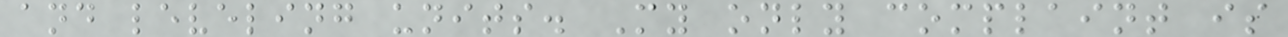and leveling units. My only complaint is
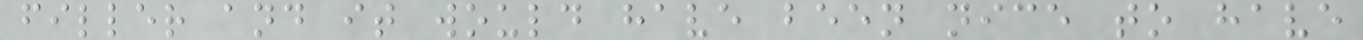filler and it would have been nice to have
